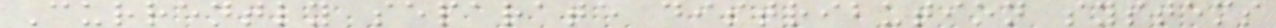Currently separate distribution systems
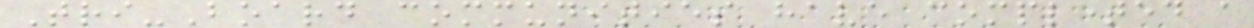Tri-Board communities have completed a
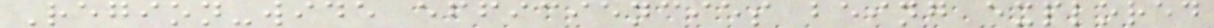Region-wide efficiencies being explored
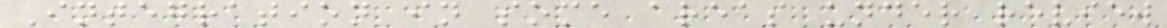Integration in some areas under review
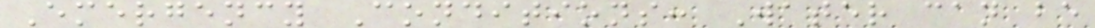Emergency Conditions: Water can be
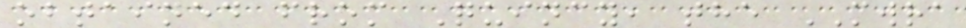obtained from Quincy, the MWRA
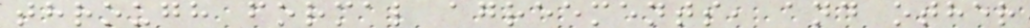through formal agreements, and other
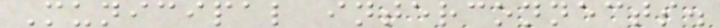Municipal interconnects.
